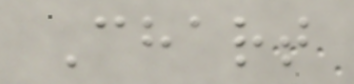Chart
